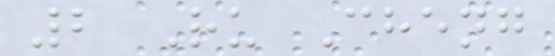2 Ru Cheng
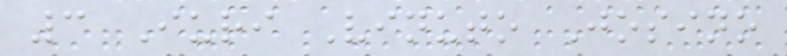3 Iuri Vinuto Josino
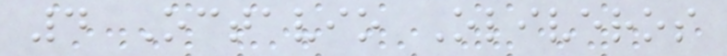4 Octavio Oliveros
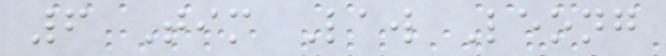6 Tim Law Leong
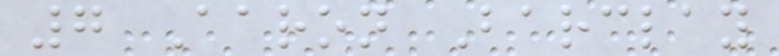7 Aaron Barclay
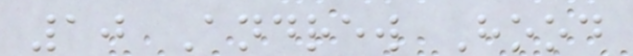10 Andrew Hood
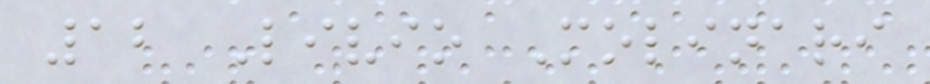12 Livio Molinari
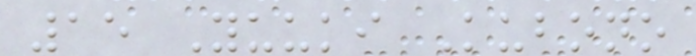15 Yuuki Kubono
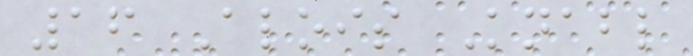16 Alois Knabl
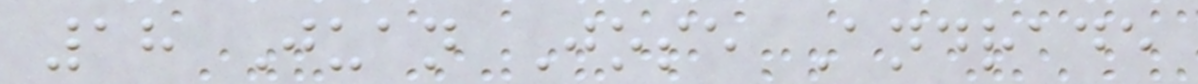18 Juan Jose Andrade
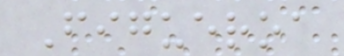Figueroa
